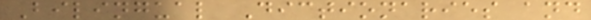Bilingual Dictionaries and
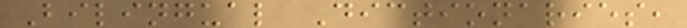Bilingual Dictionaries,
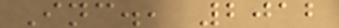Inc., 2012
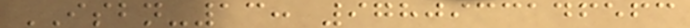ISBN-13: 9780933146563
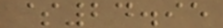$24.95
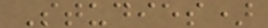Studies)
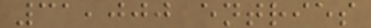31,000 entries
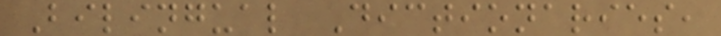Bilingual Dictionaries,
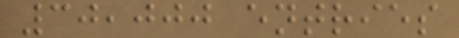30,000 entries
